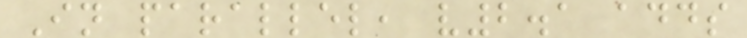In parallel, v2.1 adds
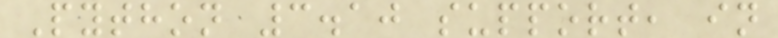Python 3.10 support, in
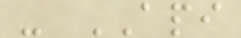- API
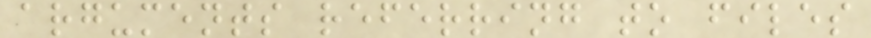arguments referring to files
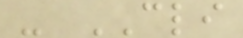- CLI
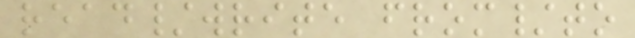read/write from/to
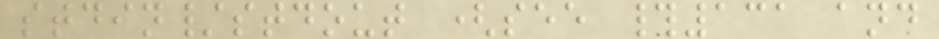stdin/stdout (see #131 and
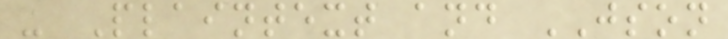- Plaintext and JSON
